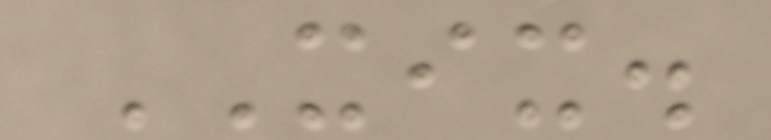XIX.
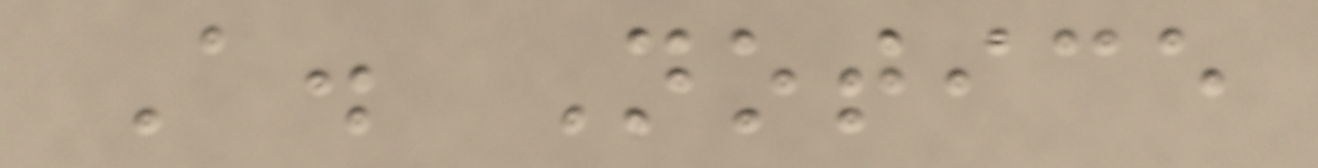A. Notice
